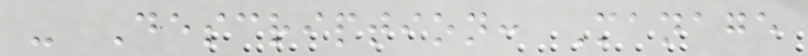- Description: Manage
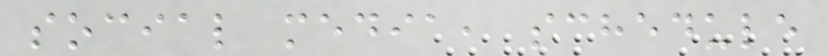social media, schedule
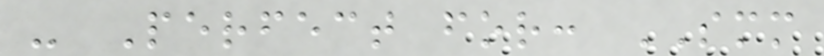- Perfect for: SMM
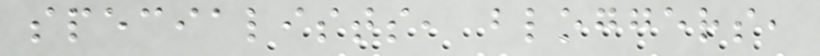specialists, bloggers,
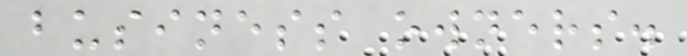business owners.
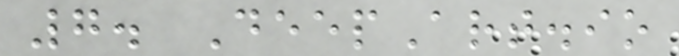7. DeepArt.io
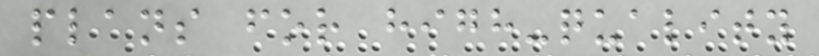plans for high-quality
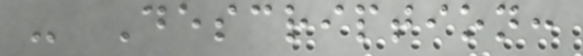- Description:
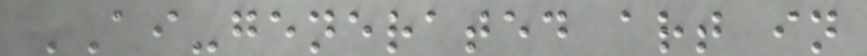AI-generated art in
